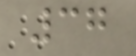37
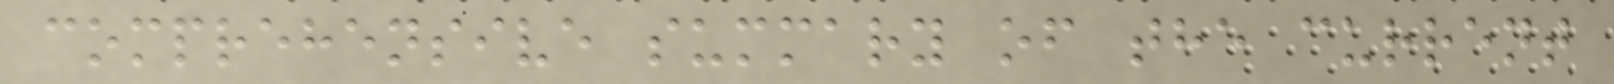comprehensive summary of the current
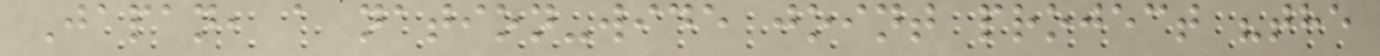Japan, a nation-wide joint project "the
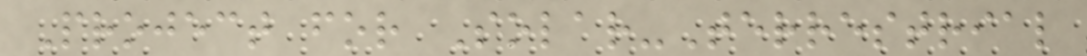Project for Solar-Terrestrial
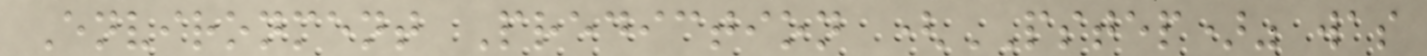Environment Prediction (PSTEP)" was
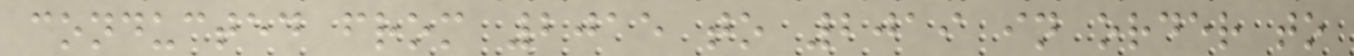conducted from 2015 to 2019 in order to
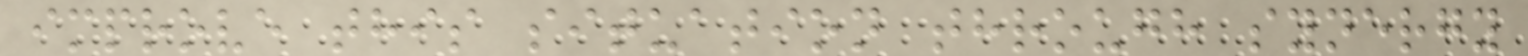improve this situation through synergy
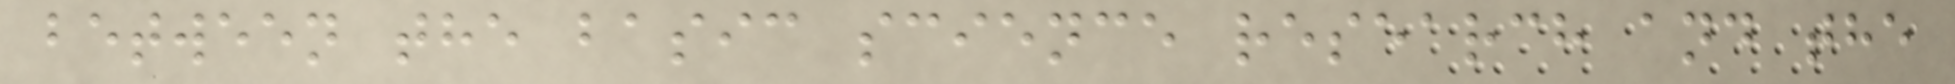between the basic science research and the
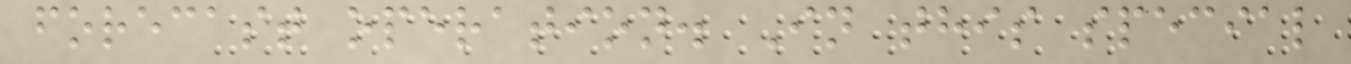forecast operation. In this special
